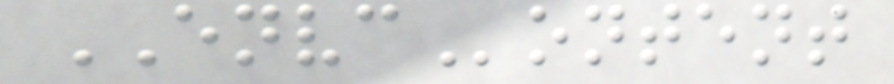ENVContent
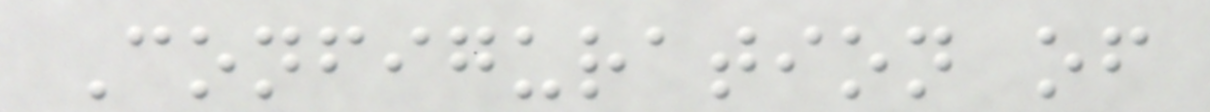Configuration of
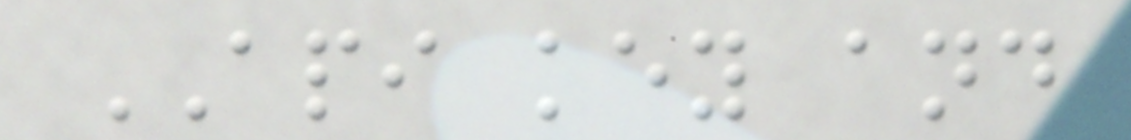API key and
